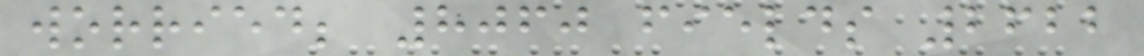worried; 8060 fields 2622
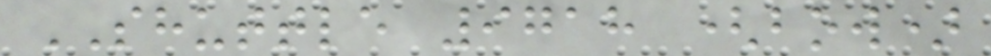SHUTTLE 9718 (bow)
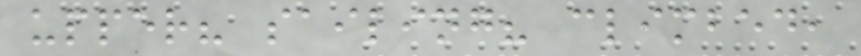upper? sailing? climbed,
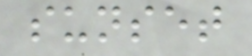sunset
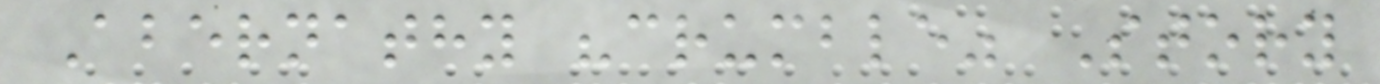Abernathy "crumble" Story
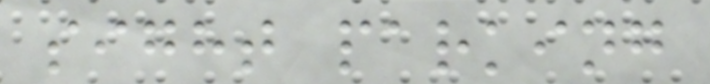sight parking
